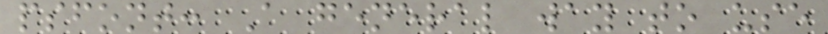psfont: A general way to use
